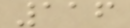116
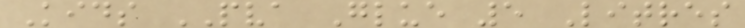Kids PVA Glue 5 Litres
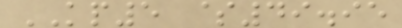KP5 $49.95
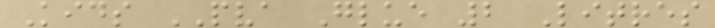Kids PVA Glue 2 Litres
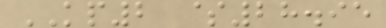KP2 $28.95
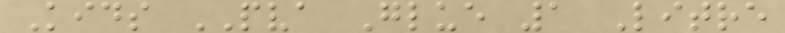Kids PVA Glue 1 Litre
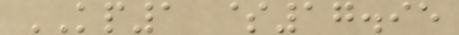KP1 $17.95
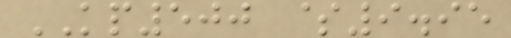KP500 $9.95
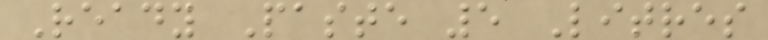Ready Paste 5 Litres
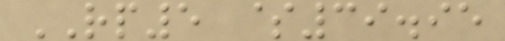RP5 $39.95
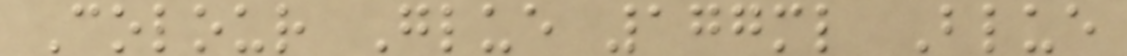Colour Glue 177ml Blue
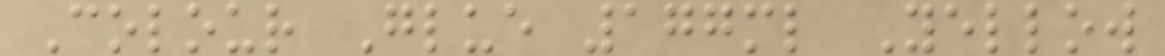Colour Glue 177ml Yellow
